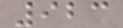923
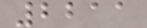2211
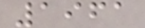1961
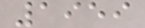1959
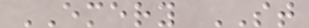EMERY ST
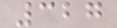327
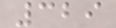329
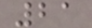21
